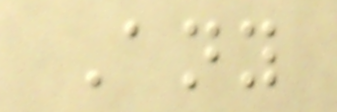Any
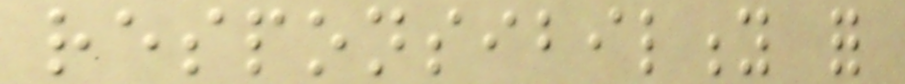responsibility for
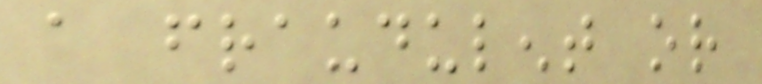a fraudulent or
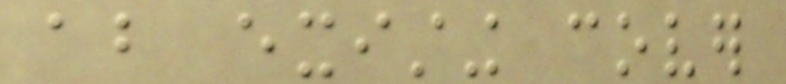about existing cover
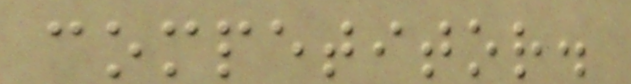competitor.
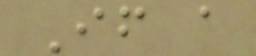If a
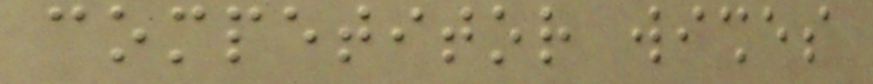competitor wishes
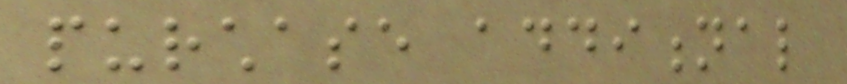purchase additional
